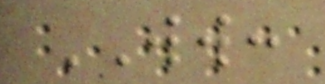WW:
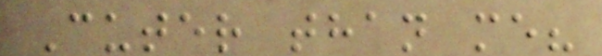Cuter than me?
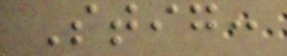Stig:
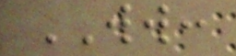WW:
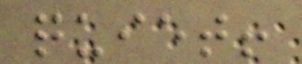quiet!
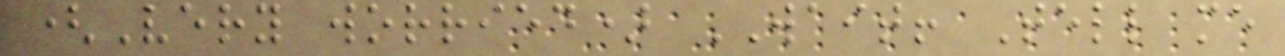(Very worried) WAIT! Tell me
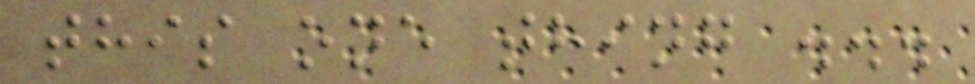this one thing ...
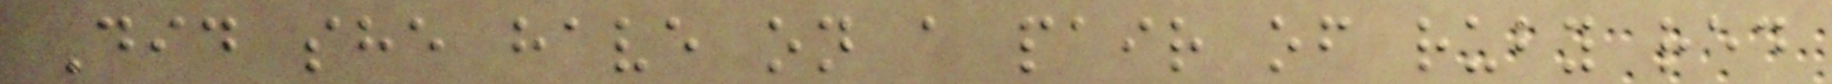Did she have on a pair of ruby red
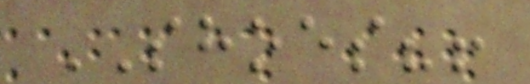SHOES?!
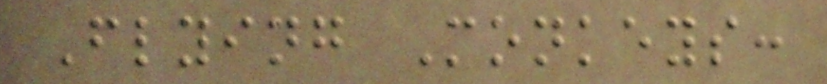Flying Monkeys:
